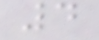4
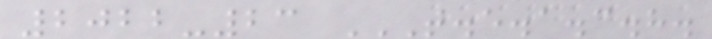2022-23 T.E.A.C.H.
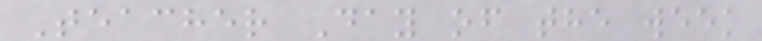Teacher Day of the week
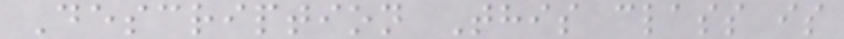Description This class is
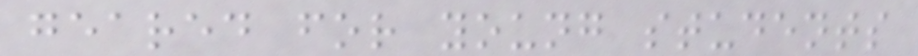geared for young students
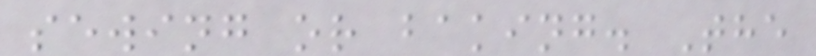sewing or baking. The
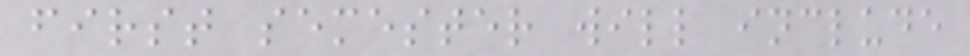first semester will include
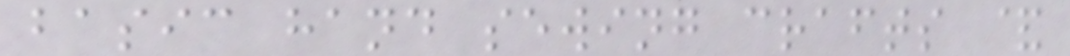basic hand sewing crafts &
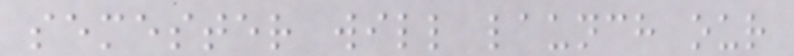semester will launch our
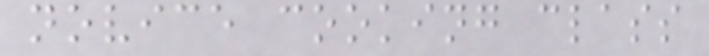novice cooking class
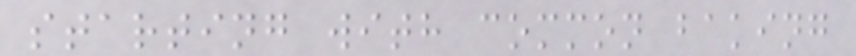starting with common baking
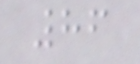86
